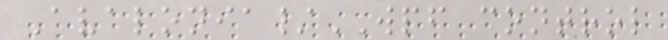Avalonia/WPF control
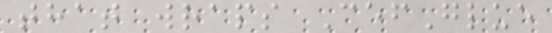that wraps CefGlue
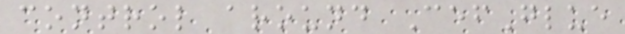control around CefGlue
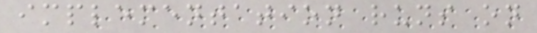implementation runs on
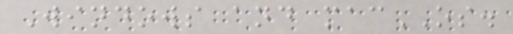Windows and macOS.
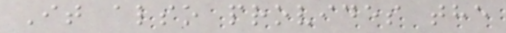It also provides the
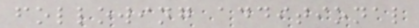following additional
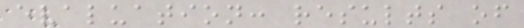evaluation: results of
